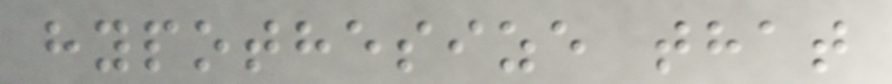hypothesize that
